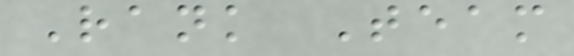Rank Team
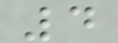4
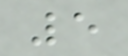5
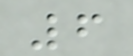6
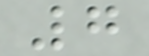7
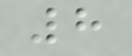8
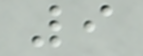9
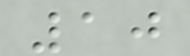10
